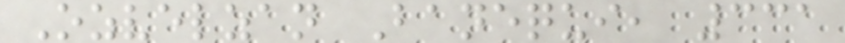Ozvelzan Banequi, 331
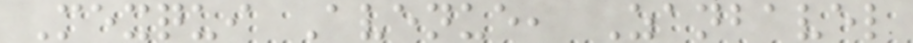Mexqui Avenue, Zanbavel
